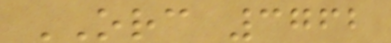ORC 3762
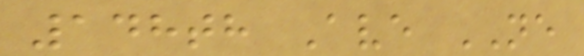148th Ave NE
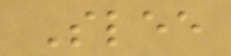Slee
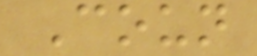Coun
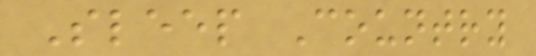Sleep Country
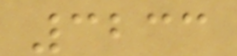3233
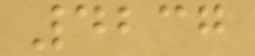4237
